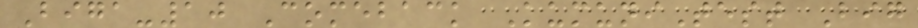Biga-10 Comeback KumuniTest Big
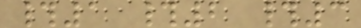#1 #2 #3
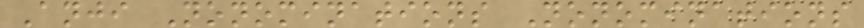Anji Nonominations Nonominations
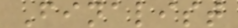Finalist
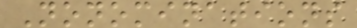Nonominations
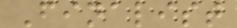Finalist
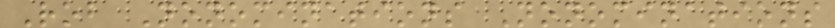Rob Nonominations Nonominations
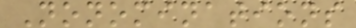Nonominations
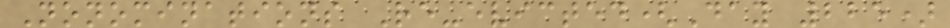Nonominations Re-evicted(Day 225)
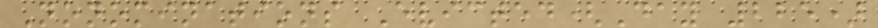Nonominations Evicted(Day 225)
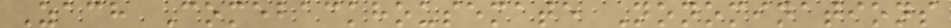Zach Comebackhousemate Nonominations
